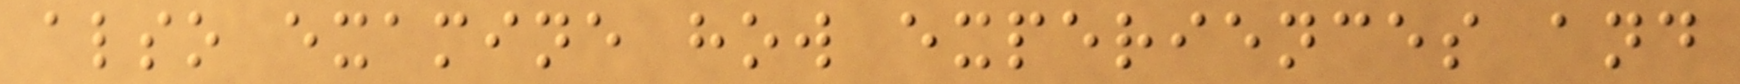also examine how experiences and
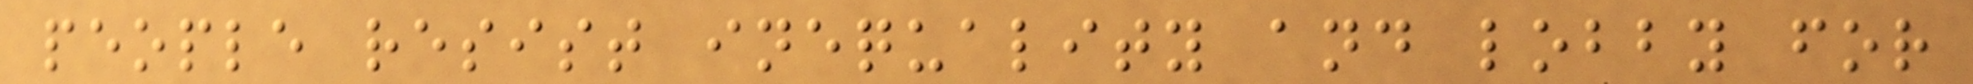people resist inequality and lobby for
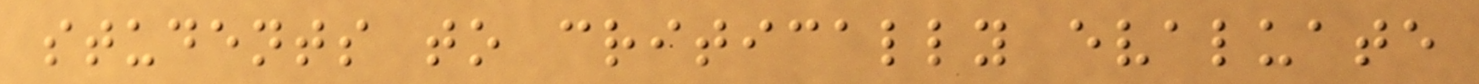students to critically evaluate
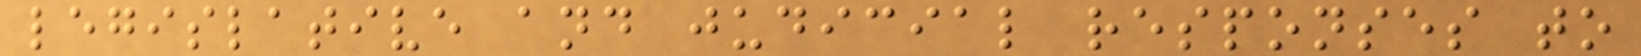legislative and judicial responses to
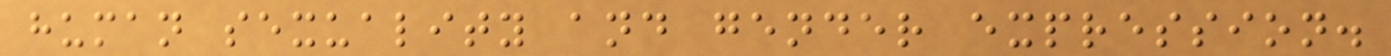human sexuality and gender expression.
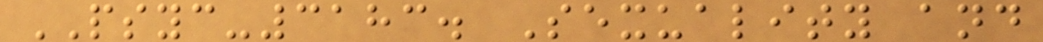PSYC-3183. Sexuality and
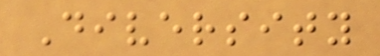Diversity
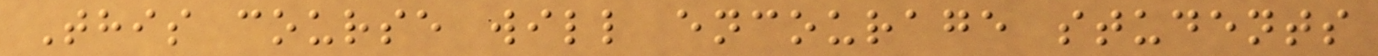This course will encourage students
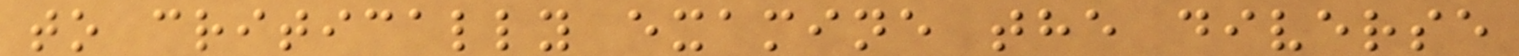to critically examine the diverse
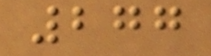277
